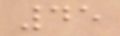45
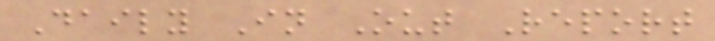Daily In Out Report
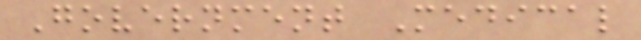Government Medical
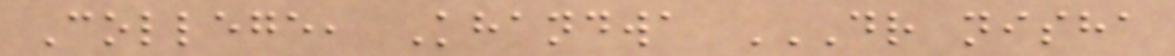College, Khandwa DR NISHA
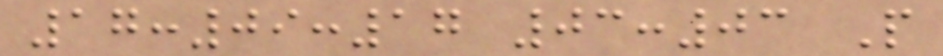17:09:17 03:03 P
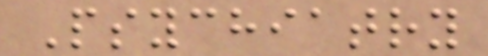Psychiatry
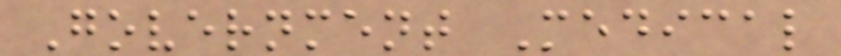Government Medical
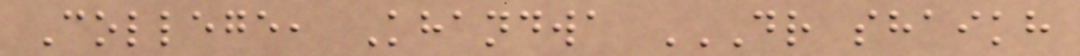College, Khandwa DR SHAIKH
